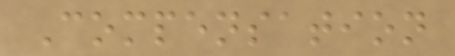Compensation
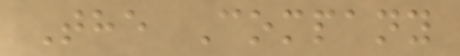The Company
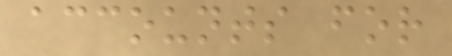accounts for
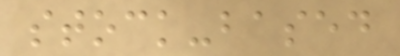stock-based
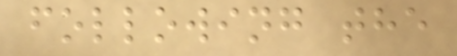following the
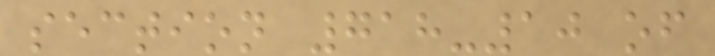section 718-10 of
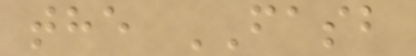the FASB
